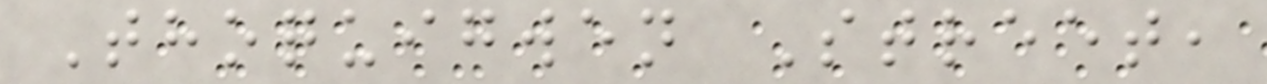Thoquigwen Street,
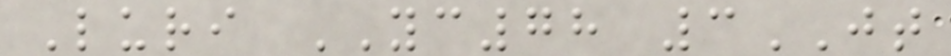Luri YC78 3JT
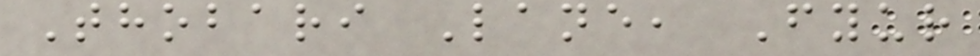Thobari Lane, Fyur
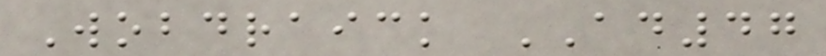Wobdraick AD47
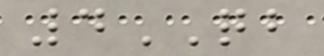4QB
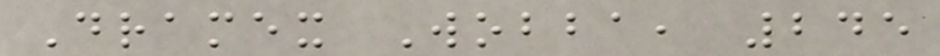Dramex Wobba, 245
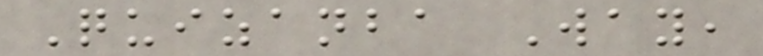Quizanba Way,
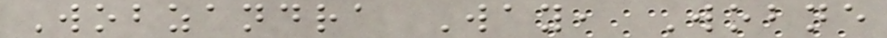Wobzandra Way, Wobne
